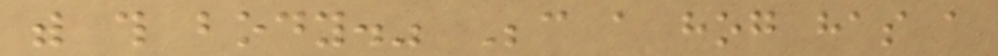with this body." Because a hog has a
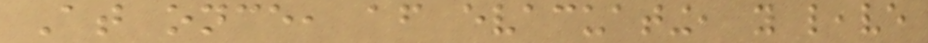At once, after evacuating, you leave
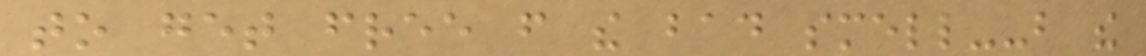to get free from the bad smell--but the
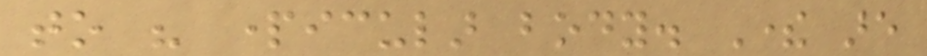to his particular body. There are
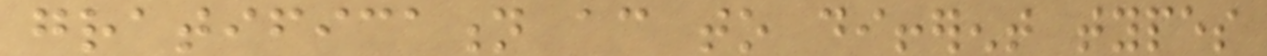gratification according to different types
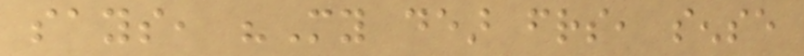says, "My dear friends, sense
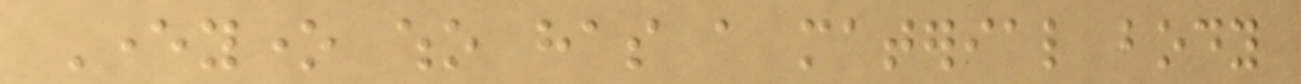Everyone who has a material body
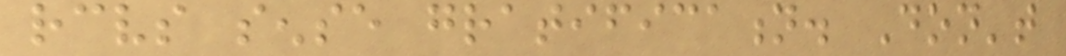receives sense gratification. Don't
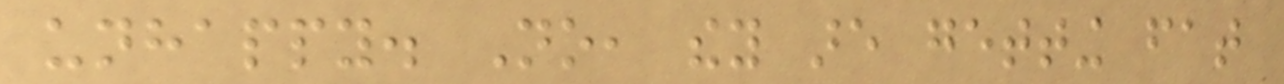unhappy. No, they are getting fat
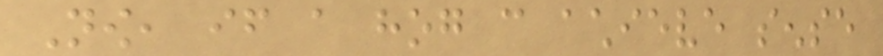Now, if a hog can achieve sense
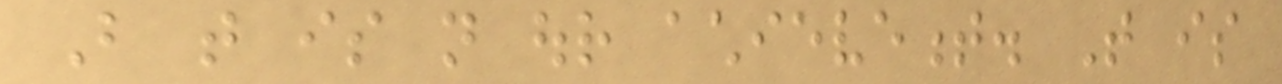But that is not our achievement. That is
